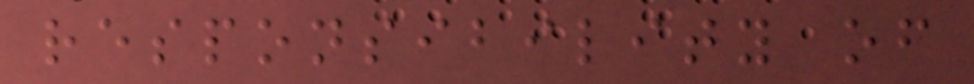responsibility of
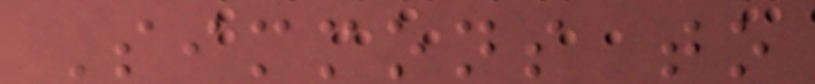Simmons to
